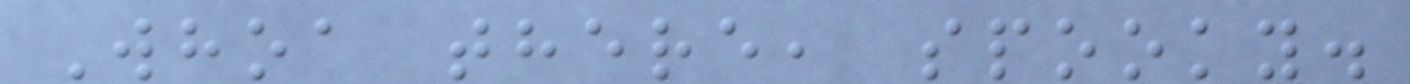Whoa there, spooky.
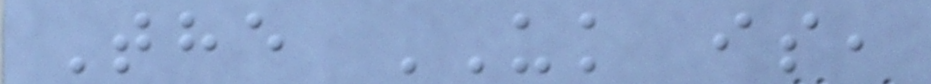The UK is,
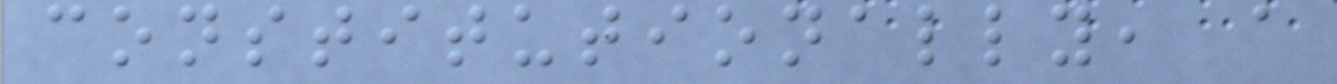constitutionally, a
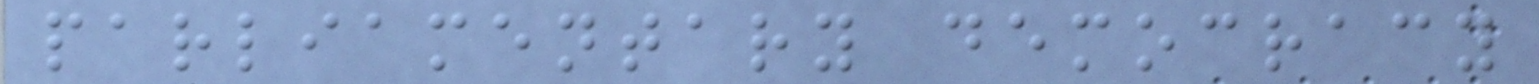parliamentary democracy
